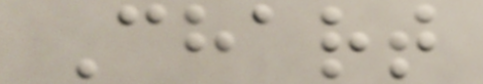Chart
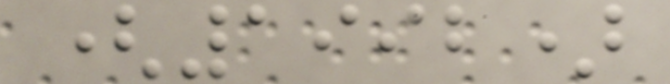(1992)
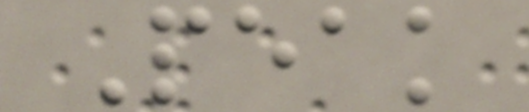Peak
